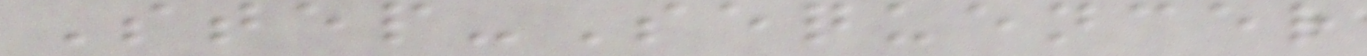Step-Sequencer
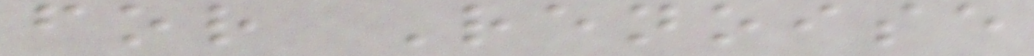for Renoise
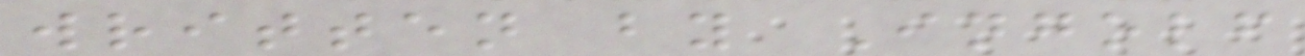written by Ingolf
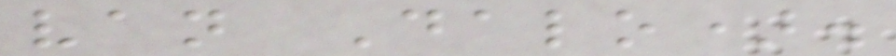van Dalo).
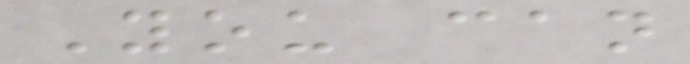You can
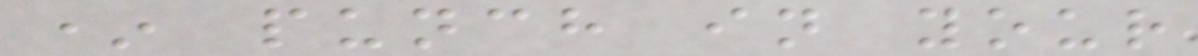* punch in your
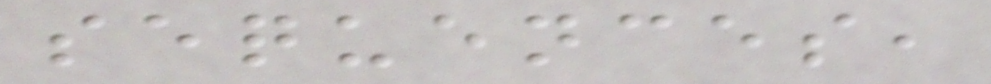sequences,
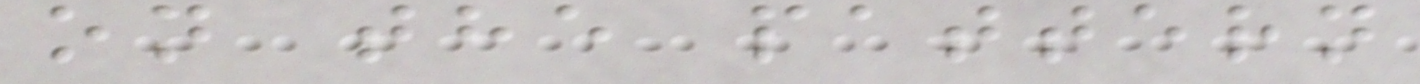on the pattern
